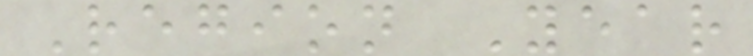Region Year
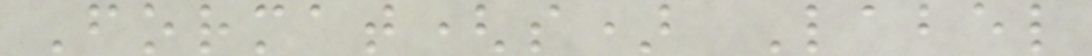Format(s) Label
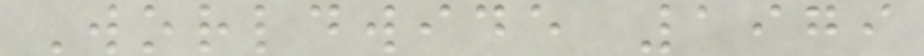Worldwide 1979
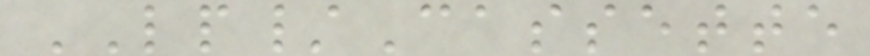LP/Cassette
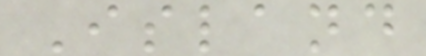Island
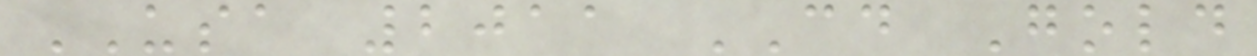USA 2011 CD Gold
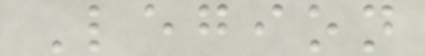Legion
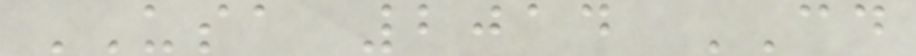USA 2014 CD
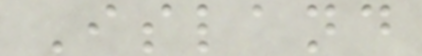Island
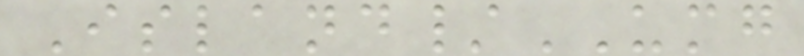Island/UMG
